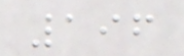196
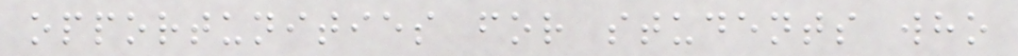opportunities for students who
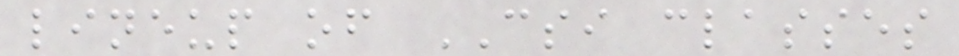lineup of CSI classes
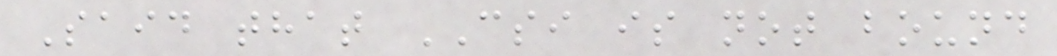Said that CSI is not bound
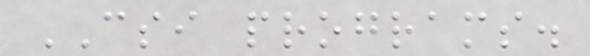CSI programs.
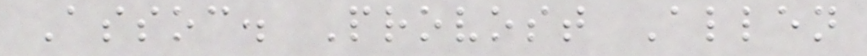Assoc. Provost Allen
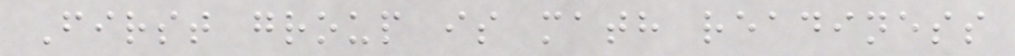First group is math readiness
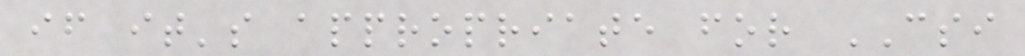if it's appropriate for CSI
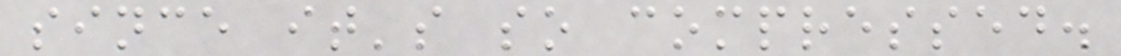since it's so compressed.
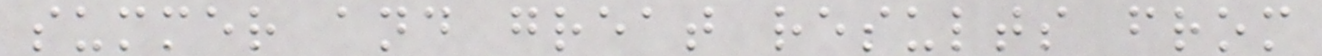summer and great results from
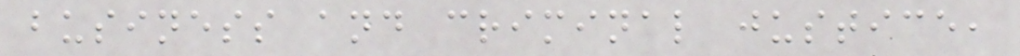business and criminal justice,
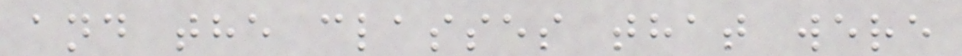and the classes that were
